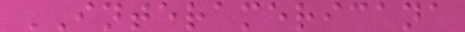INTERAMERICANA
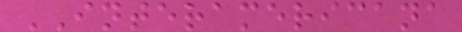INTERAMERICANA
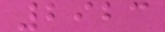2923
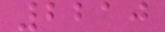2210
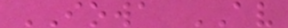IOWA AV
